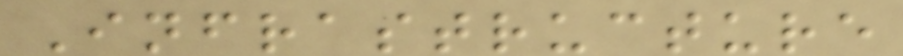Infrastructure
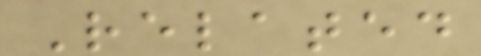Related
